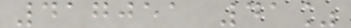417051 41%
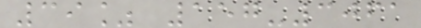39% 157-3061
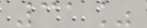31%
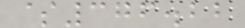$376.22
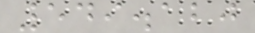549.120
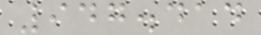947.414
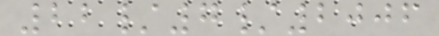22/7/2006
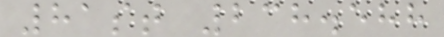81st 238.588
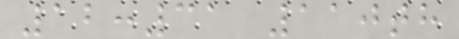12:31 110th
